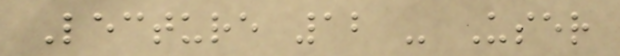Lecture 12 - User
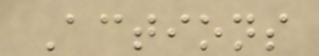Actions
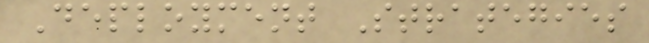Deployment Strategies
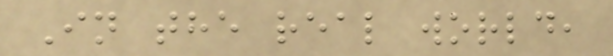In the real world,
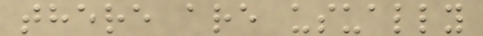there are usually
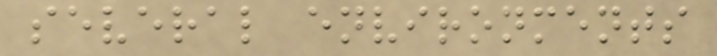several environments
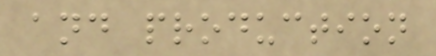and production
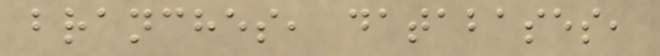branches, databases,
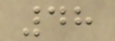48
